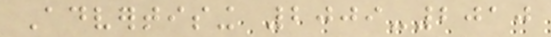Advertising 2009-2010
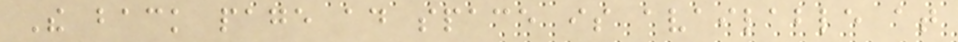The back page ad space is available at
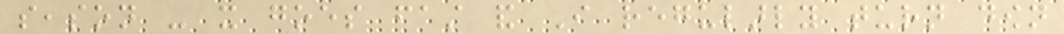season - it goes fast and I regularly turn down
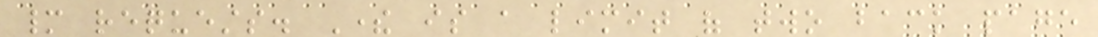many requests. There is a limit of two back page
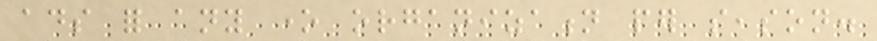ads for any one organization per season.
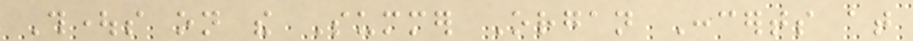Thoughts on the Summer Organ Concerts at
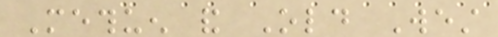Methuen and Old West
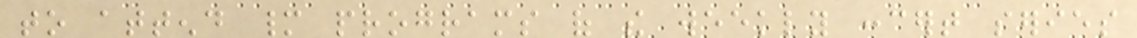to attend many programs of the weekly concert series
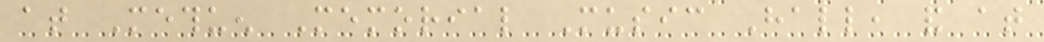at Methuen Memorial Music Hall, and at
